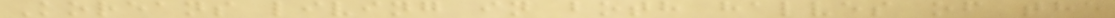Koreans living in both halves of the
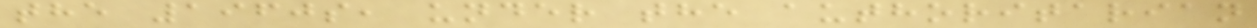the 1960s, under the authoritarian
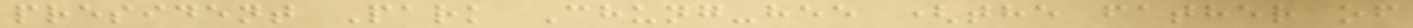president Park Chung-hee (the father of
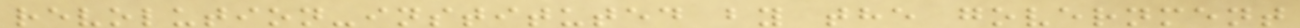revolution-instituted by the government
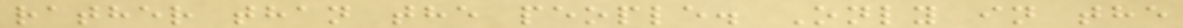rather than the people. Only in the
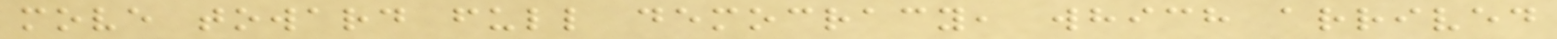move toward full democracy, which arrived
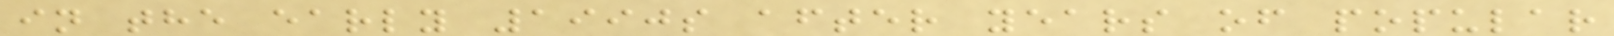in the early 1990s after years of popular
